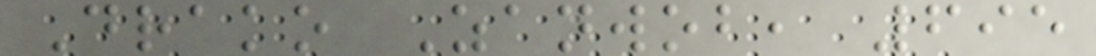Drako Zanwob, 695
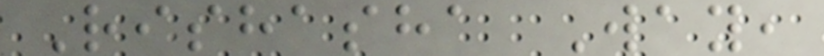Rishasha Way,
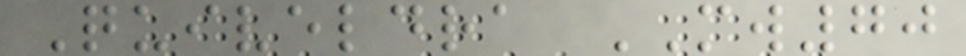Quiveldra MW70
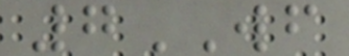7WF
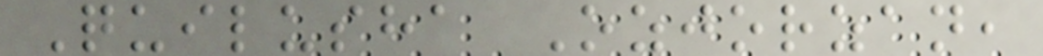Quilusha Ozjorzan,
